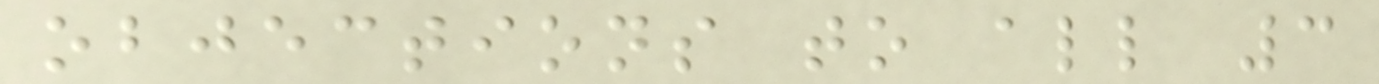objections to all 3
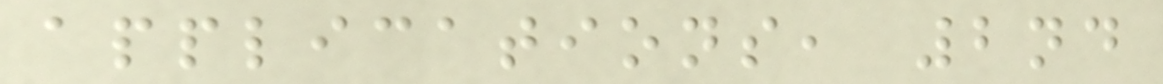applications, 2nd
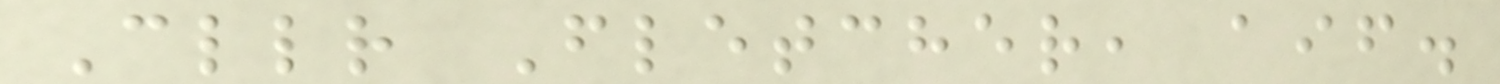Cllr Fletcher, aif.
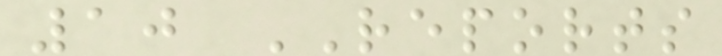10 REPORTS
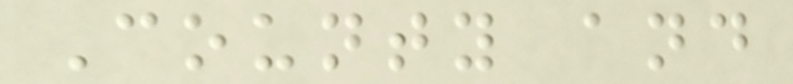County and
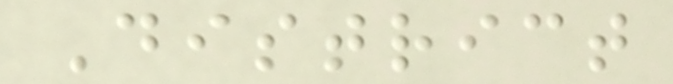District
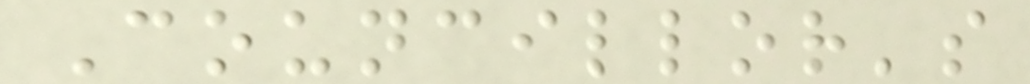Councillor's
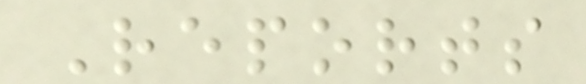Reports
